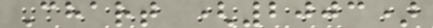Chart (2003)
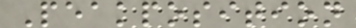Peakposition
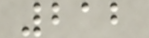212
